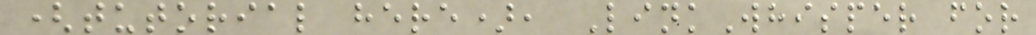(tutorial here), LinkWhisper for
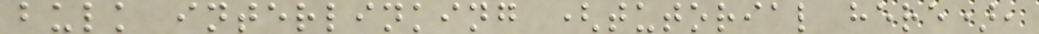bulk interlinking (tutorial here),
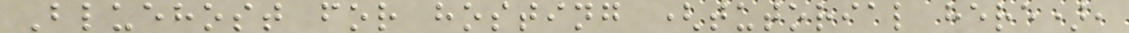Bluehost for hosting (tutorial here),
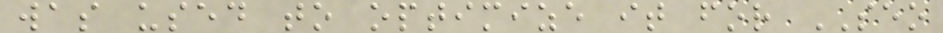was used to optimize it for SEO
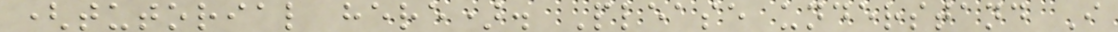(tutorial here). Please understand I
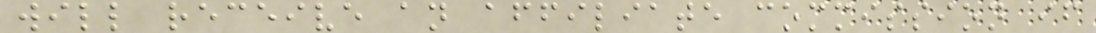will receive an affiliate commission if
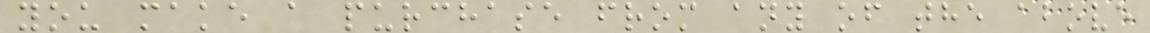you make a purchase from any of the above
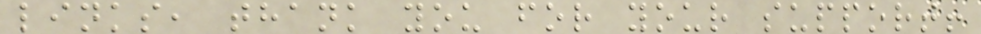links, thank you for your support!
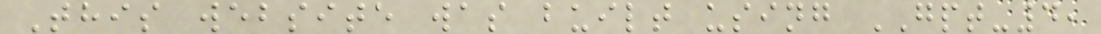This website was built using GPT-4,
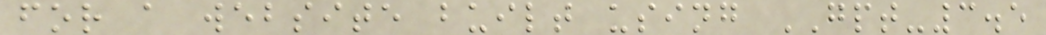for a website built using GPT-3.5
